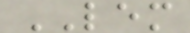LEM
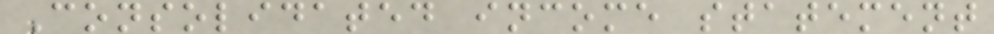Consolidated income statement
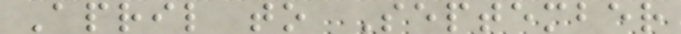April to September
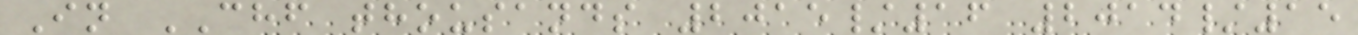In CHF thousands 2015/16 2014/15
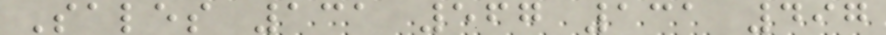Sales 131 567 131 497
